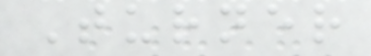Turner
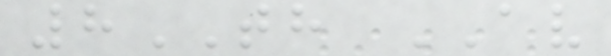8TH AV
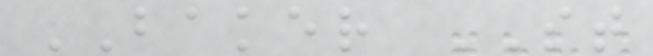BAKER ST
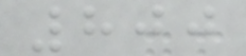800
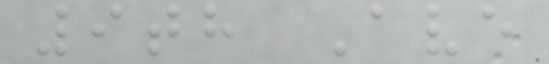9th Ave
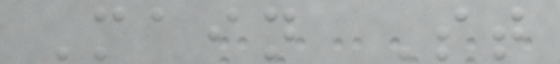Main St
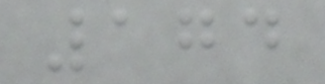174
